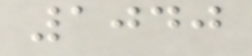1040
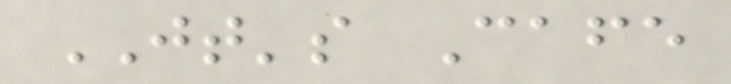JT's Cafe
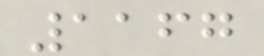1167
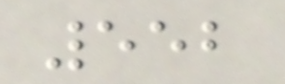552
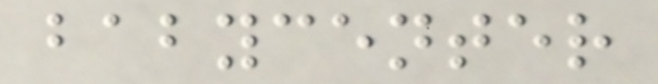babycenter
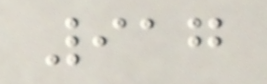917
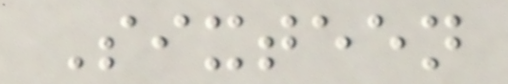Sixteen
